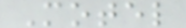Motel
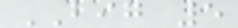BIG 5
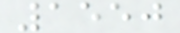1550
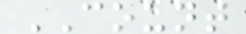COUNT
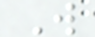W
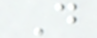D
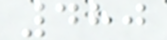480
